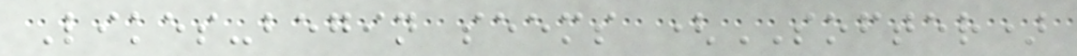Likes-begin seems (SOFTER)
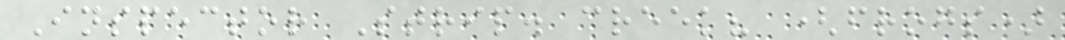Inspector Strip. creek? (frogs)
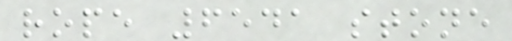rope 6541 stone
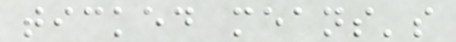ticked means's
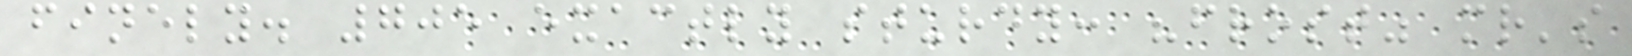finely. 705 exactly sturdy: "frost" mr's
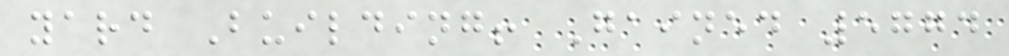yard Building! Gained 5774
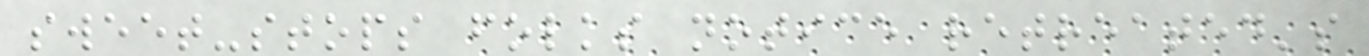sweet-stops folks notice retreated's
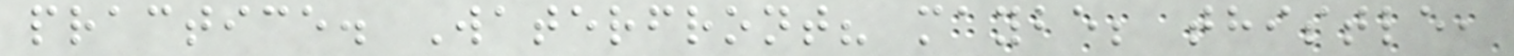practice. Waterfront? maybe; thistle,
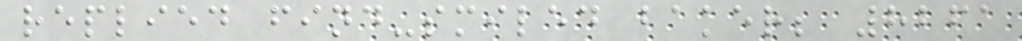replied find-smiled baker; 8261
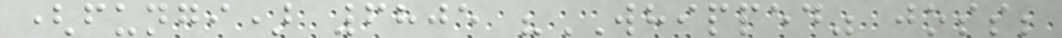(fungi) 6805 "WHIPPED" joss;
